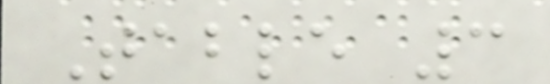Table 3
